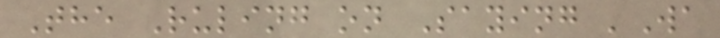The Ruling on Saying 'Wa
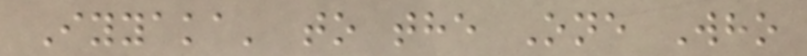Iyyaka' to the One Who
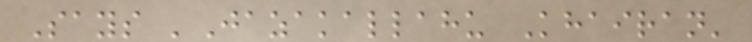Says 'Jazakallahu Khairan'
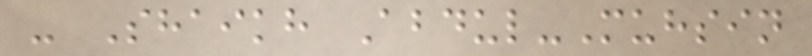- Shaikh Abdul-Muhsin
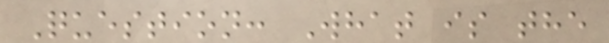Question: What is the
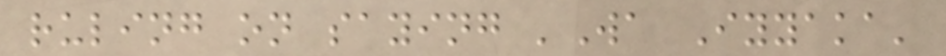ruling on saying 'Wa Iyyaka'
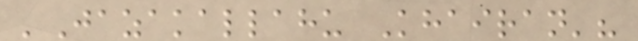'Jazakallahu Khairan'?
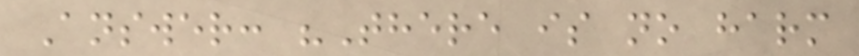Answer: "There is no harm
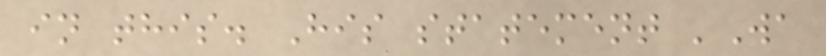in this. His statement 'Wa
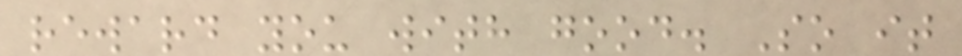reward you with good. So it
